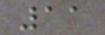11
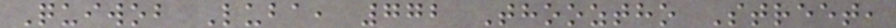Quiwob Luba, 772 Thooztho Street,
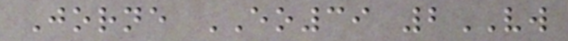Jorne EO39 2VW
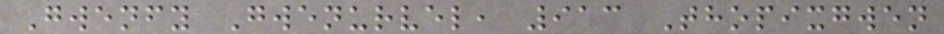Gwenfy Gwenurvel, 913 Thopixgwen
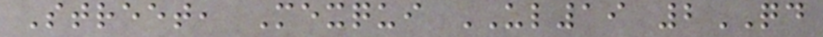Street, Mexqui UL19 2QD
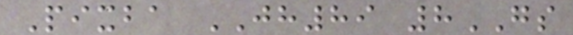Pixba JH89 8GS
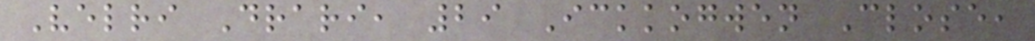Velri Drari, 29 Ickkogwen Close,
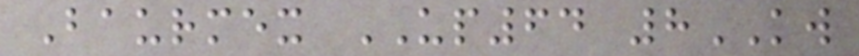Baurmex UP64 8KW
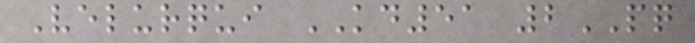Velurqui KD51 2PQ
